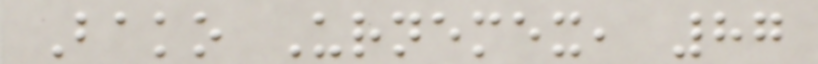Bako Urnemex, 87
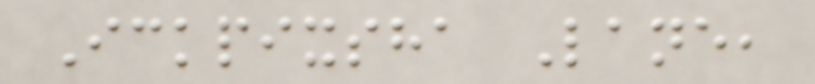Ickpixsha Lane,
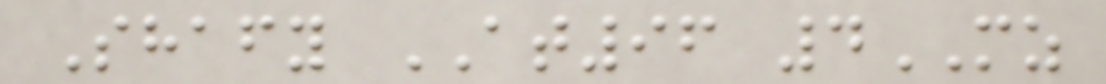Shafy AT96 4MZ
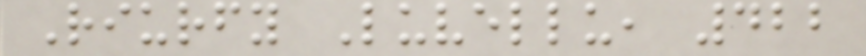Riurfy Luvellu, 422
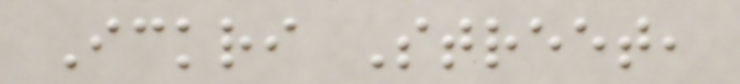Ickri Street,
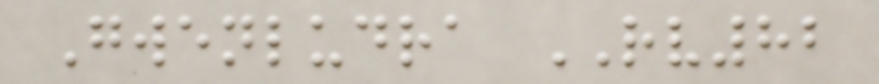Gwenludra RV82
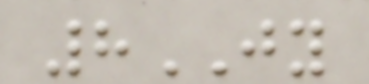8JY
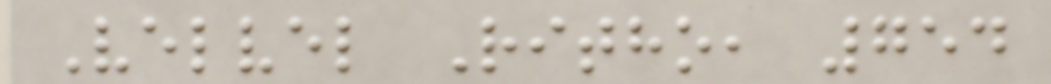Velvel Ritho, 754
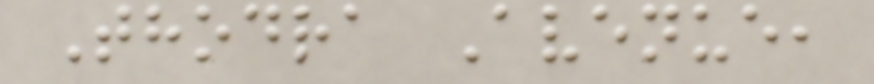Thodra Avenue,
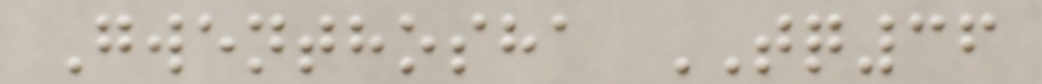Gwenthosha TQ36
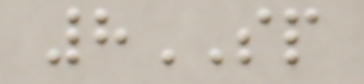8SP
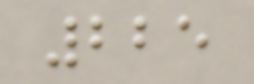225
